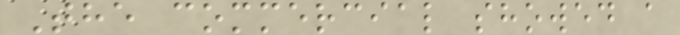The commercial showed a
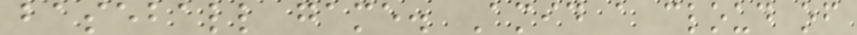baseball game. Amid a cloud of
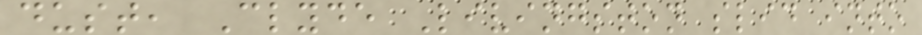dust, Clyde Livingston slid into
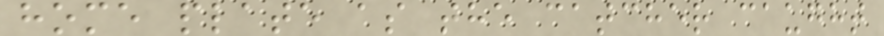home plate as the catcher caught
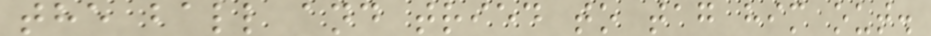the ball and tried to tag him out.
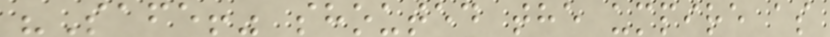"Safe!" shouted the umpire as
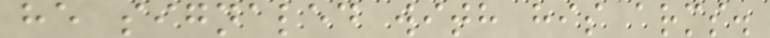he signaled with his arms.
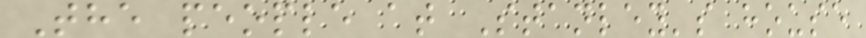The people at Stanley's house
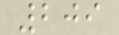209
